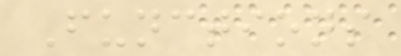Functions
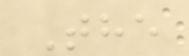The
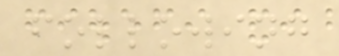following
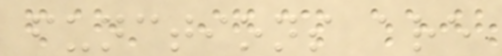functions are
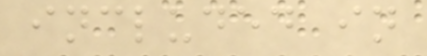included in
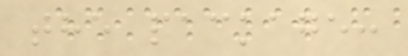the package:
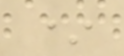*
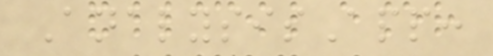AnalysisApp:
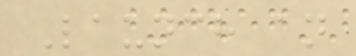Launch an
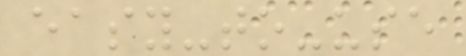easy-to-use
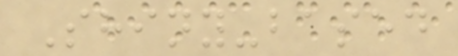Shiny-based
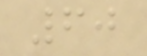60
